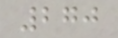270
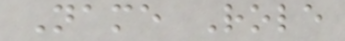Name Role
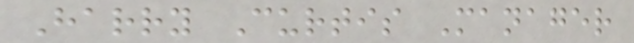Harry Curtis Manager
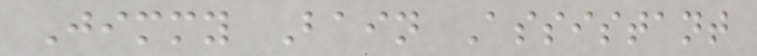Jimmy Bain Assistant
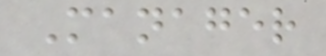Manager
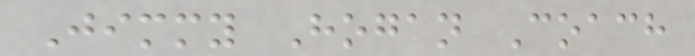Jimmy Hogan Coach
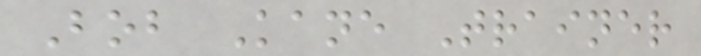Bob Kane Trainer
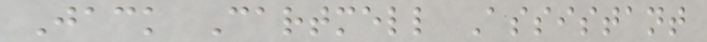Jack Cartmell Assistant
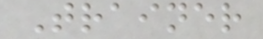Trainer
